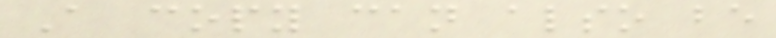A copy can also be
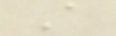A
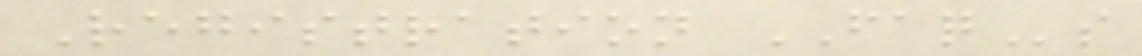Registration FAQs
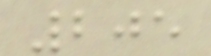205
